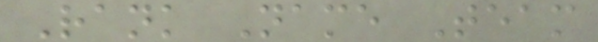Rank Name Team
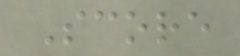Score
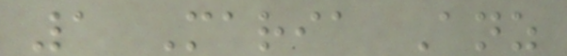1 Maria Anz
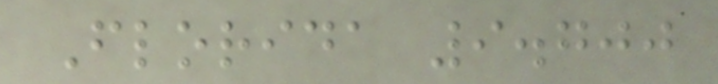Florida 9.700
